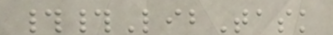##LibTask
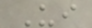Ui
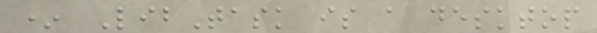* LibTask is a desktop
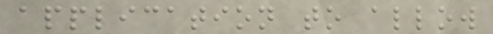application to allow
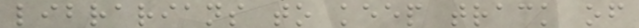librarians to keep track of
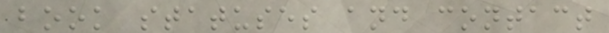book statuses and contact
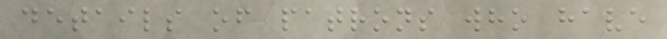details of patrons who have
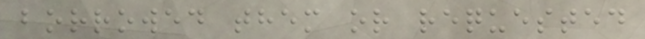borrowed them or requested
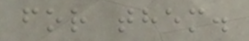for them.
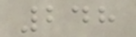248
